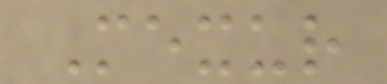Mexur
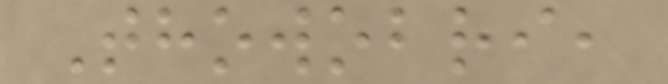Thowobri,
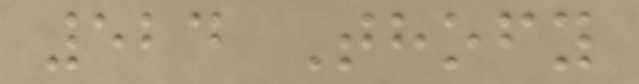524 Thofy
